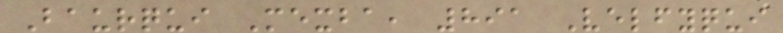Baurqui Mexba, 891 Velfyqui
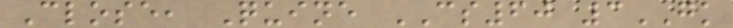Close, Quine CS60 3GK
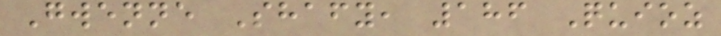Gwenne Shafy, 186 Quioz
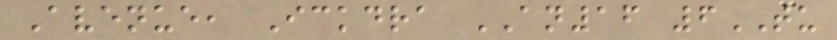Avenue, Ickdra AN16 6TU
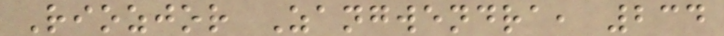Riozjor Zangwendra, 234
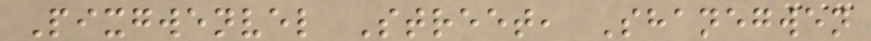Pixgwenvel Street, Shanegwen
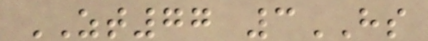ZT77 3HS
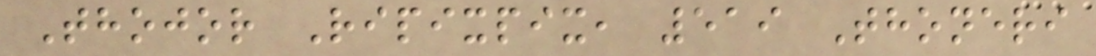Thojor Ripixpix, 519 Thoneri
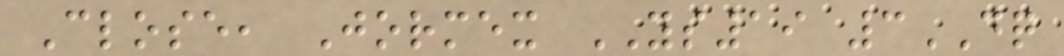Close, Jormex YS19 3DQ
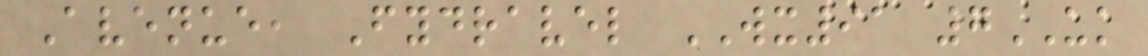Avenue, Fydravel WX91 7UK
